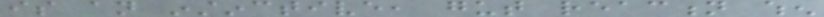is an instinctive, gut reaction when
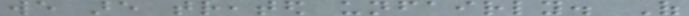we are treated unfairly. Of
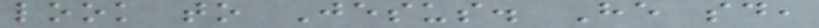look to Jesus. He said,
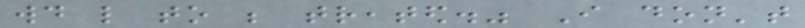would like to be treated." I don't
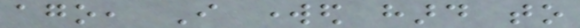ago, I worked hard to
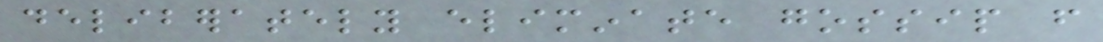deliberately eliminate gossip from
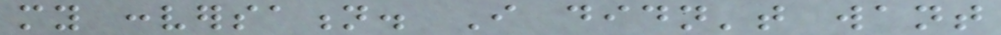my conversation. I didn't want
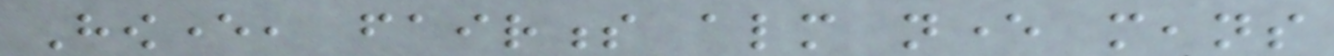However, fairness almost never means
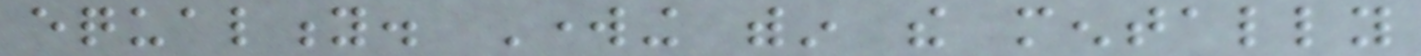equality. Working within the mentally
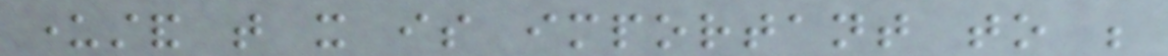understand that it is important to be
